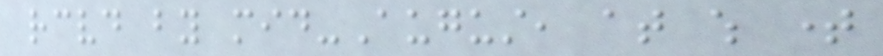received by mid-August, at which time
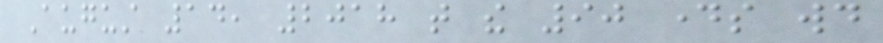August 14, 2018 that the 90 days would
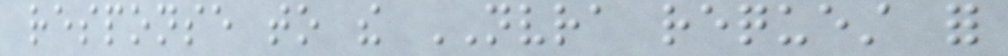response to the NVRA request for
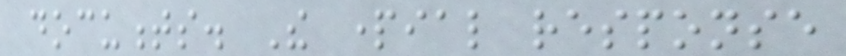documents. The partial response
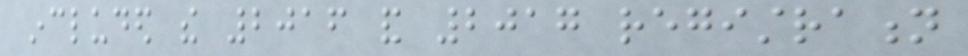included the 2016 and 2017 registration
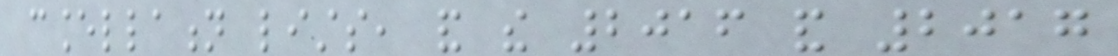cancellation lists, and the 2016 and 2017
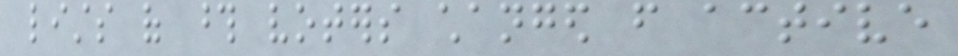lists of those voters changed from active
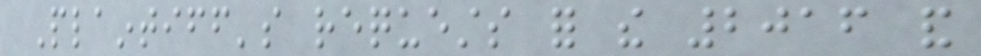Plaintiff's requests for the 2016 and
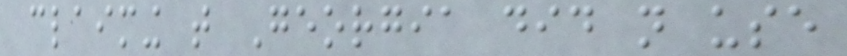claiming that Georgia did not use
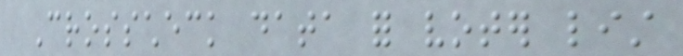Crosscheck data for voter list
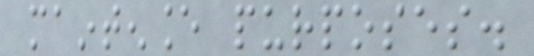maintenance purposes.
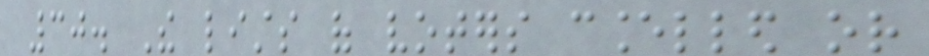30. The lists of voters cancelled or
